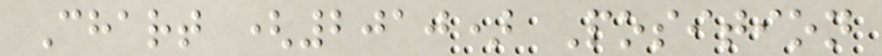Chart (2010) Position
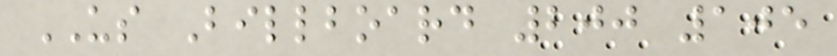US Billboard 200 105
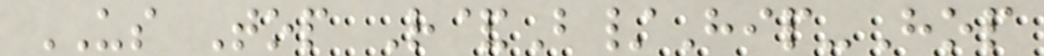US Top R&B/Hip-Hop
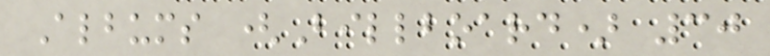Albums (Billboard) 30
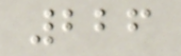226
